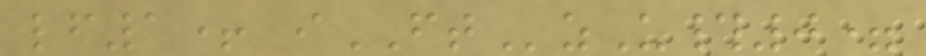lf1+ iFTzU#0=
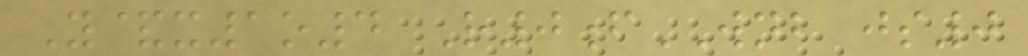Y&x1o4 R0fWNB js0
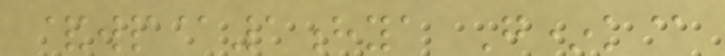&wp@1hya G*k@
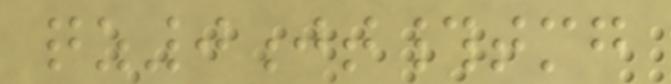qz0jt#tmg
